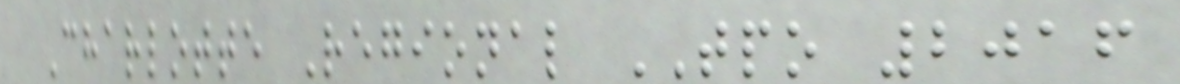Charlotte Regional TPO 2016
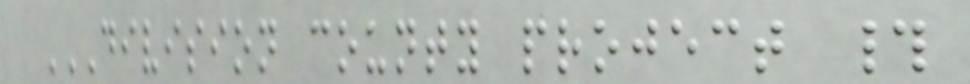DIVISION COUNTY PROJECT #
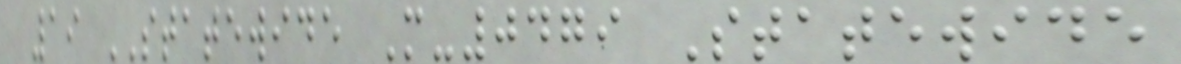19 STATEWIDE M-0479 Statewide
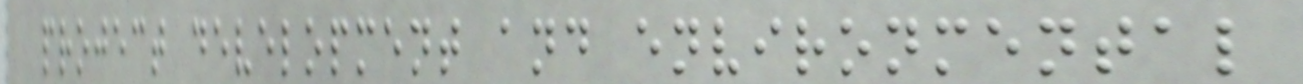project development and environmental
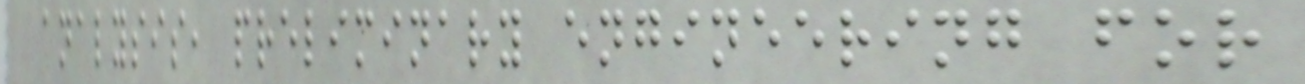analysis, preliminary engineering for
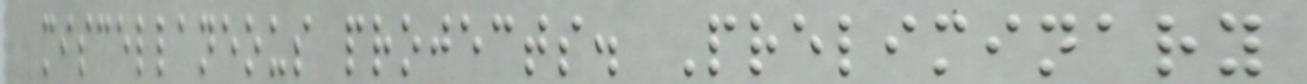miscellaneous projects. Preliminary
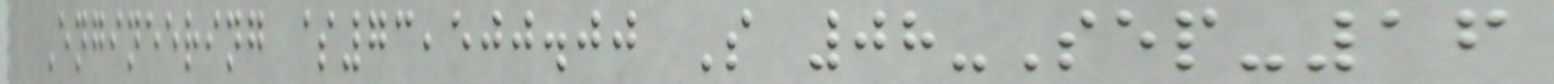Engineering $73,500.00 S 08-Sep-16
